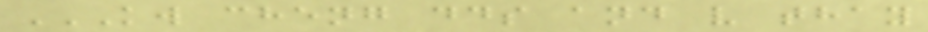KW CHENG DDS AND V THAY
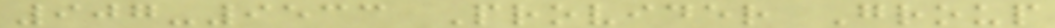907-9533 Provider Group
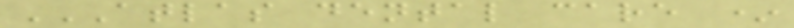ATLAS DENTAL CARE *
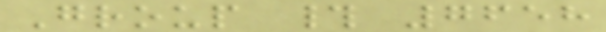Group # 7658
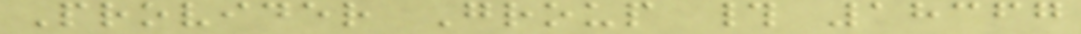Provider Group # 18367
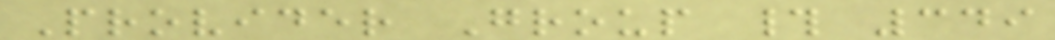Provider Group # 349
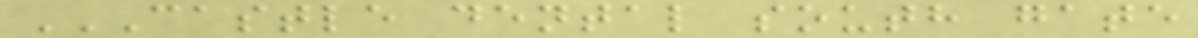CASTLE DENTAL SOUTH GATE
